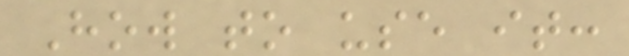How to use it:
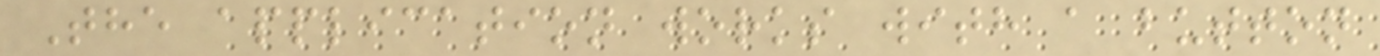The application works with a button
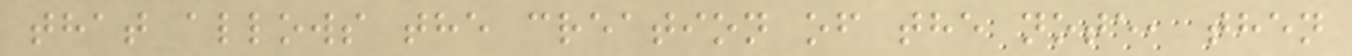that allows the creation of the note, then
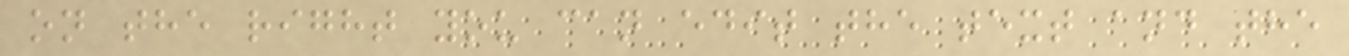on the right you can edit the text and the
